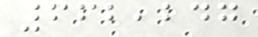662,247
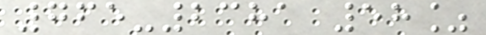765-2381 58%
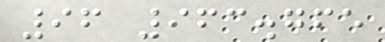96 963.765
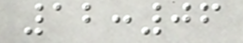12:06
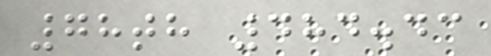78th 484.43
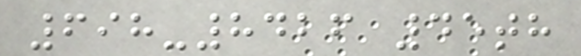698-8426 45th
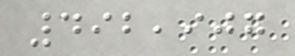492,907
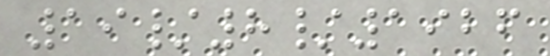19/8/1926
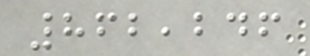862,246
